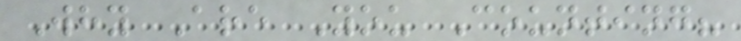Why Are You Counting?
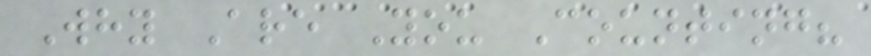Why Are You Counting?
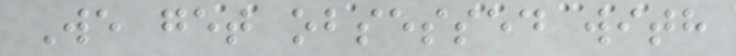We get obsessed with
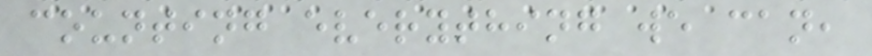counting everything we can,
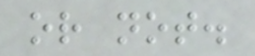or not.
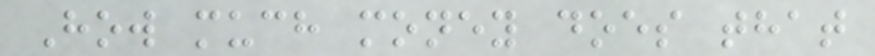How much money does that
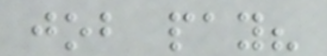job pay?
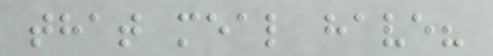that meal have?
